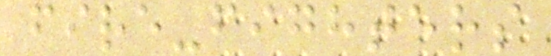fire-fighters
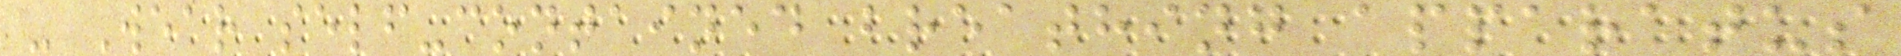- Wear self-contained breathing apparatus
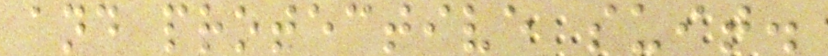and protective suit.
